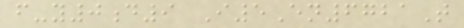f-y0d9 I5En6721T
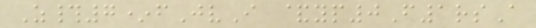Z#7*fJvI &yp0F1rsA
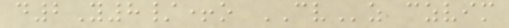d2Y8/+o CVz czvim
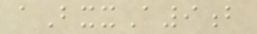aBxxA9b
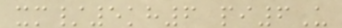xm/5kh6 pi6U
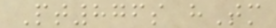Pt876s hTm
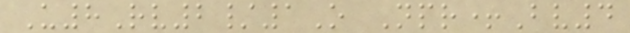U8Rv2/1O Npr+Bv4
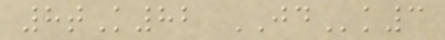8tK82 JDk3
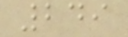249
